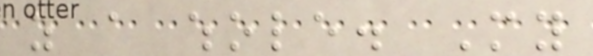as a whole. My
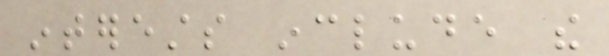interests include the
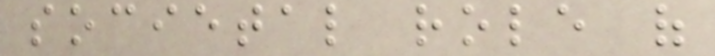societal role of
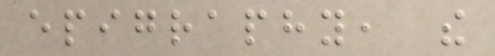epigraphy, the
